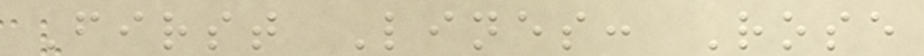First Lines: Rose
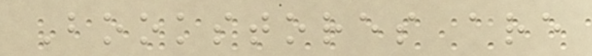Bookstores are
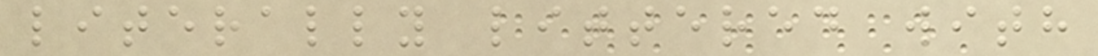literally littered with
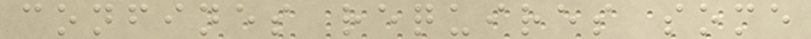confines requires some
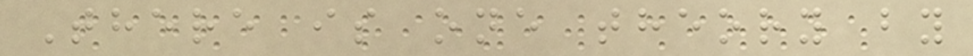There is one theory by
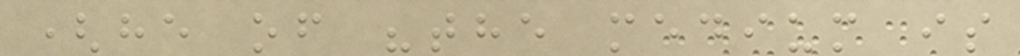(he of "the medium is
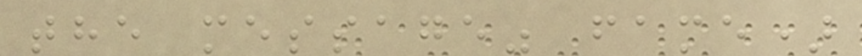the message" fame)
